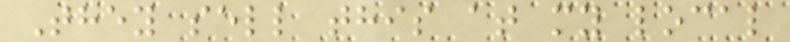They sell this at my local
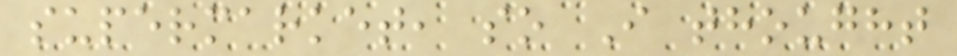supermarket, so I thought
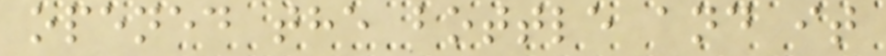opened the bottle and it
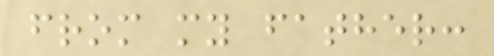from my father:
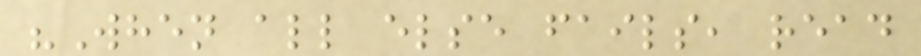"When all else fails, read
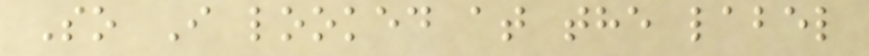So I looked at the label
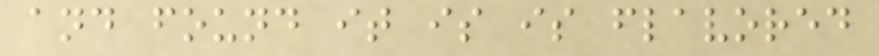and found it is is flavored
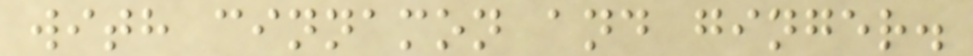with cinnamon and ginger.
